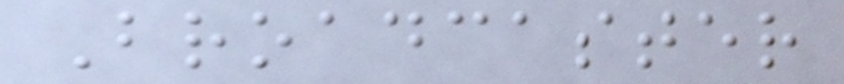Broadcaster
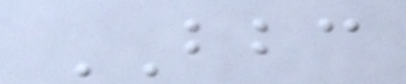BBC
